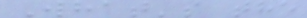What's the
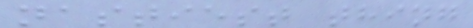nastiest thing
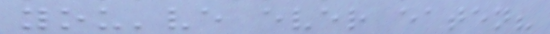you've ever eaten?
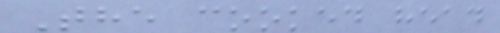The cooked head
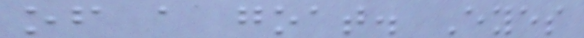of a goat. Eyes
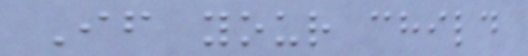If your child
